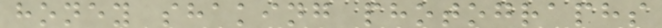honey shaking photographs
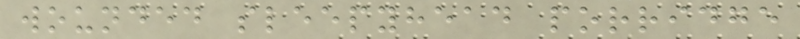wounded sleepyhead porridge
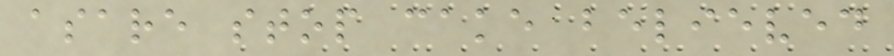asare stop cake believed
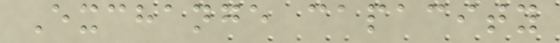Exchange capacity
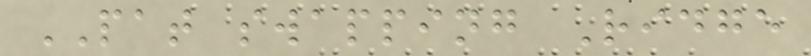PAT swapping Ridge
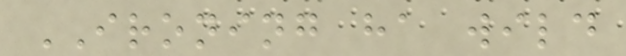IRONING ha wild
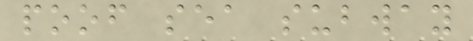poof sea subway
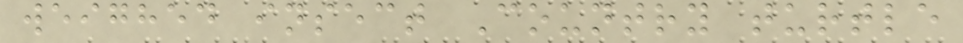weighed insect Country turtle
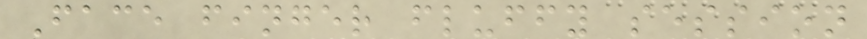Face finger fluffy session
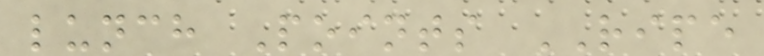lunch Points RIPE
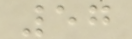57
